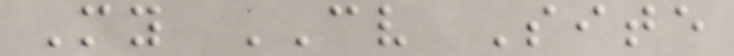My CV Site
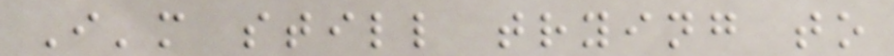I'm still trying to
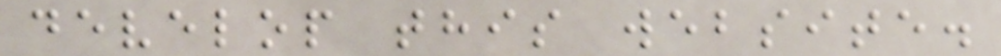develop this website.
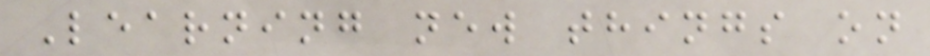Learning new things on
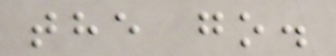the go.
